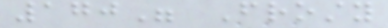170" Frosty
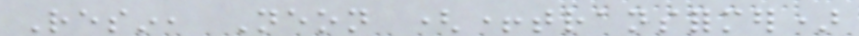Resin, Neon (+transformer)
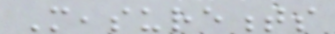Measurements
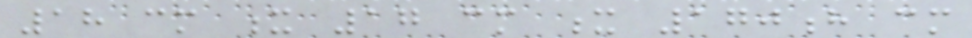18 cm x 17 cm x 170h cm
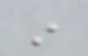in
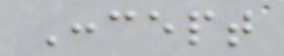Concept
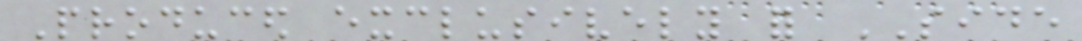Produced exclusively for SIDE
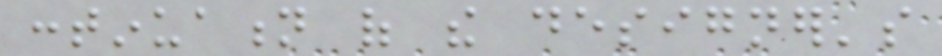continuation of the designer's
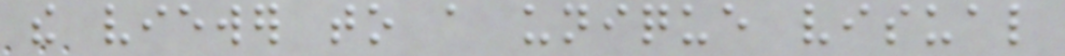the viewer to a unique visual
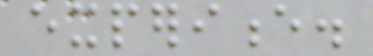experience.
